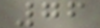76
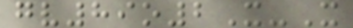gv89o2X-X
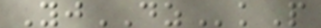YjDZkP
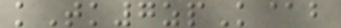kTk7zpK@b
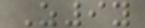Z9y
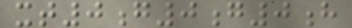xt0g0g0h
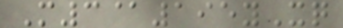M3@195yXq
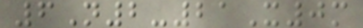6N2-21X0m
